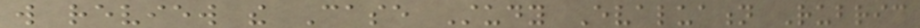will review the Case Study Evaluation Rubric
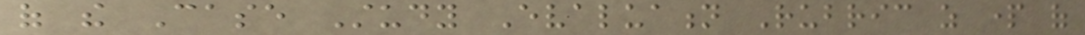of the Case Study Evaluation Rubric as part of
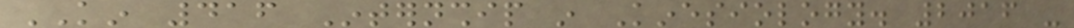KIN 416 Internship in Kinesiology. 2016 -
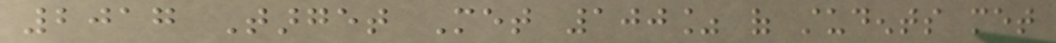2017 Target Met 100% of students met
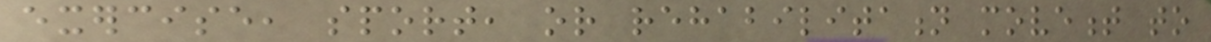exercise, sport, or rehabilitation movement to
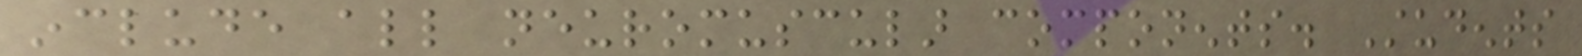include all neuromuscular components. Students
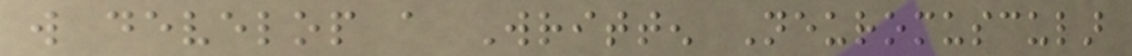will develop a Written Neuromuscular
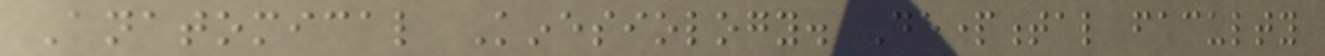Anatomical Kinesiology. Departmental faculty
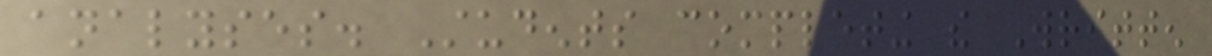analyses. Students completing the Written
